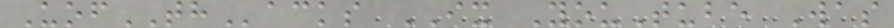UofTHacks IX YouTube Was
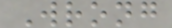Wrong
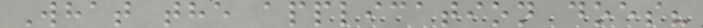What the application does?
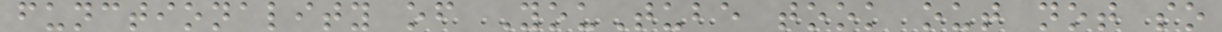functionality of YouTube took out not so
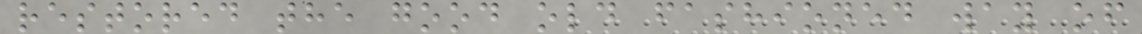restored the good old fashioned way of
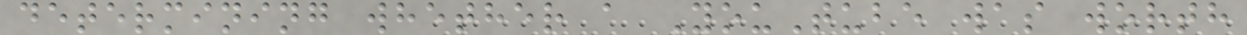determining whether a YouTube was worth
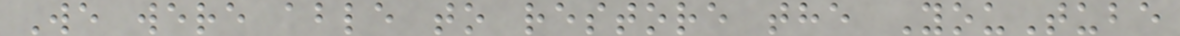We were able to restore the YouTube
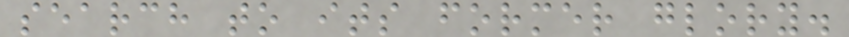search to its former glory.
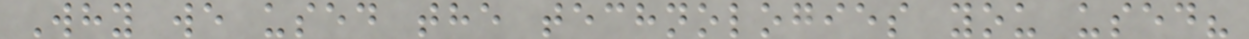Why we used the technologies you used?
